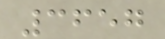3657
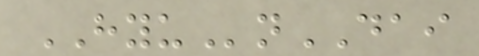HYUnDAI
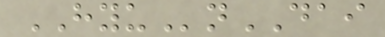HYUnDAI
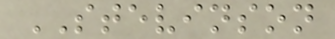STEVINSON
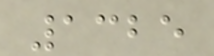1325
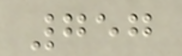757
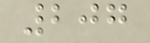207
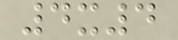4x4
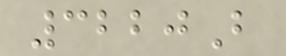3220B
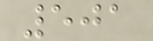501
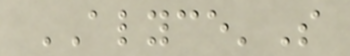ALYCE'S
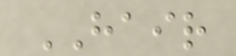HAIR
